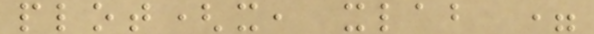plot(x, xlab =
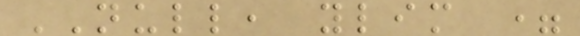NULL, ylim =
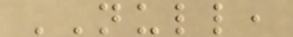NULL,
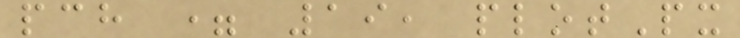pch = 19, plotPx
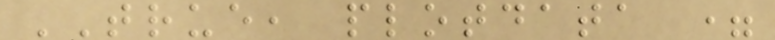TRUE, plotdata =
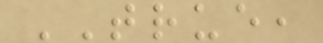TRUE,
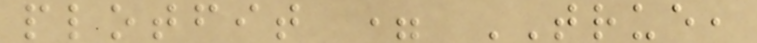plotfit = TRUE,
